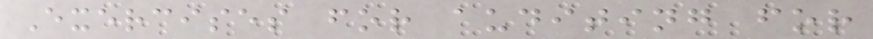Exercises for auditing for
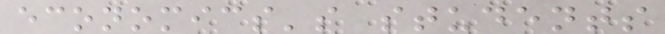economics's students
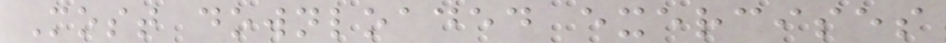Most downloaded exercises
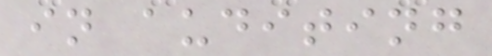in auditing
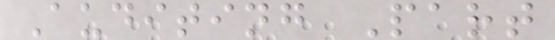Auditing Part
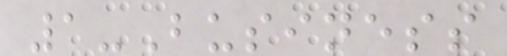1-Business
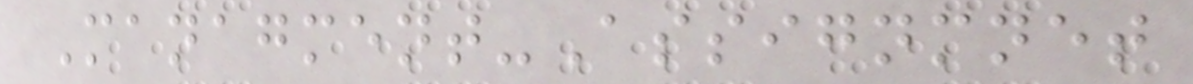Managment-Assignmnet
